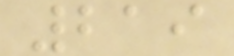219
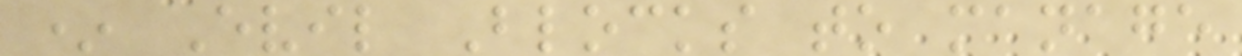* Evil Blocks to manage
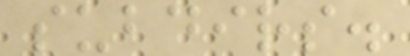subdirs.
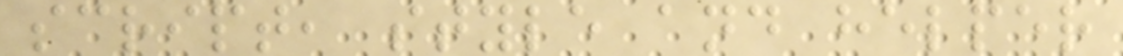script, style and helper
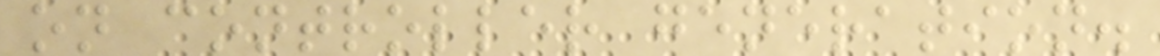on controller generation.
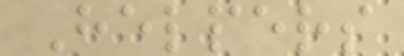Helpers
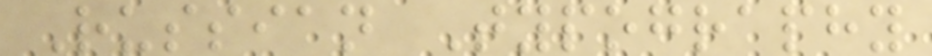Russian Typography
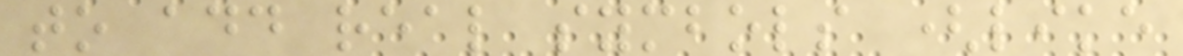to add real symbols (like
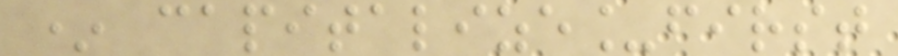* capitalize_first
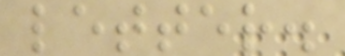letter.
